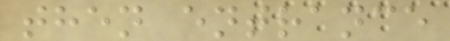then entrance
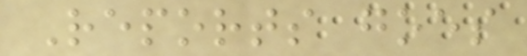Reports goes
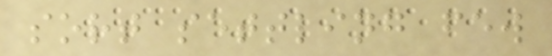sort settling few
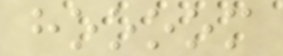hoooom
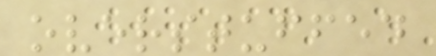overstuffed
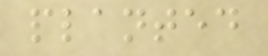planted
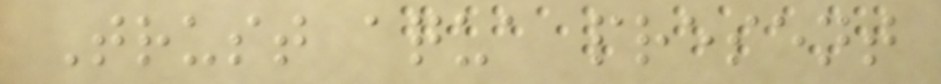Trust aqua present
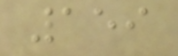159
